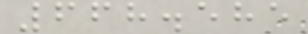668.585
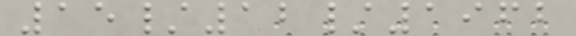15/12/1962
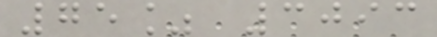75% 3093
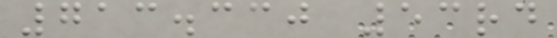713.330 53rd
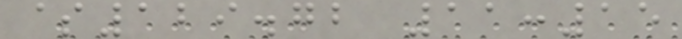$129.72 11:15
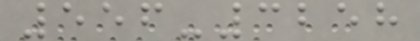556-3258
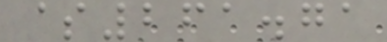$261.71
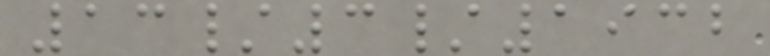13/3/1932
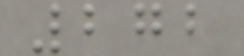272
